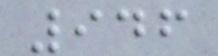946
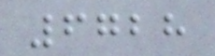6728
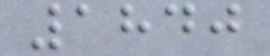1840
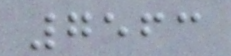7563
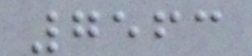7563
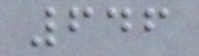646
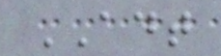ADT
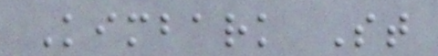Kimbark St
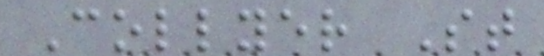Collyer St
